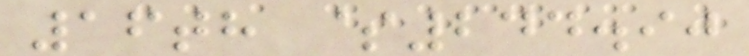16th $244.90
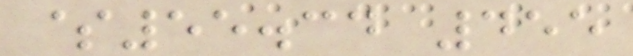$55.34 455
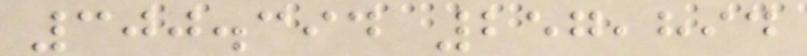300.394 257,894
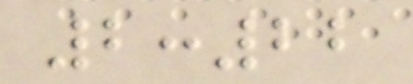2:22
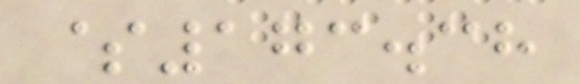$173.38
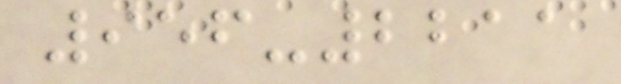956-2211
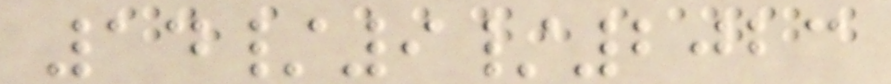14/9/2023
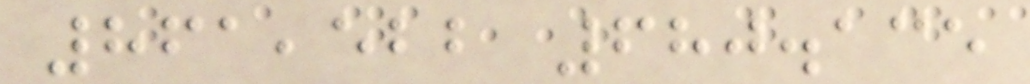861,522 680.135
